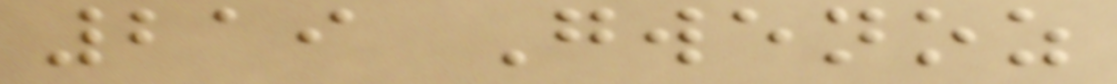219 Gwenoz
